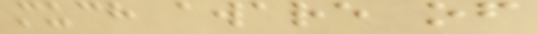much aware of
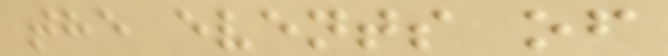the events of
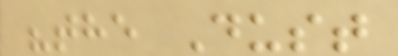"the Dust
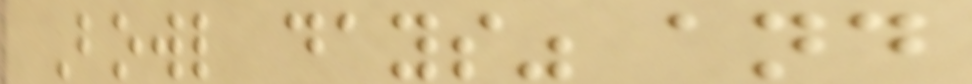Bowl days" and
